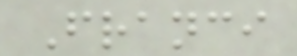Franci
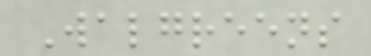Walgreens
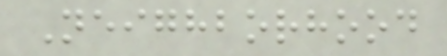Neighborhood
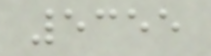5355
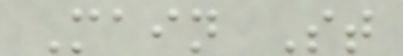Main St
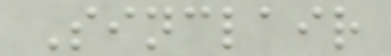Sinclair
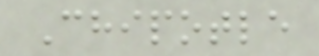Chipotle
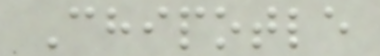Chipotle
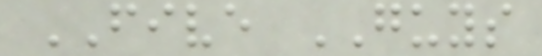FIVE GUYS
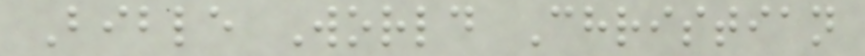Bible World Christian
